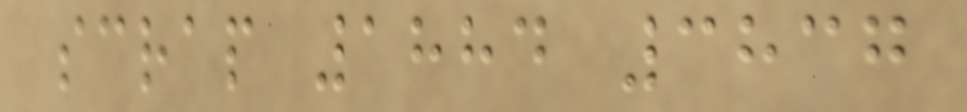scrap 1884 3837
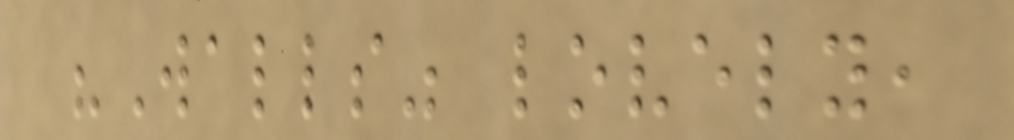"Walls" lovely,
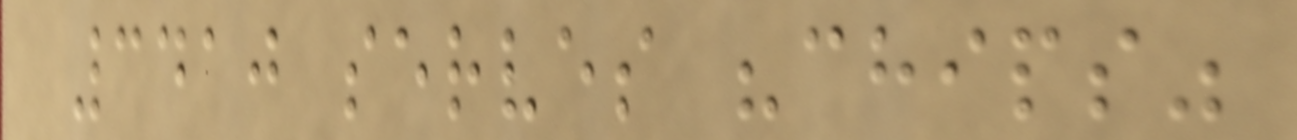3410 serves "chips"
